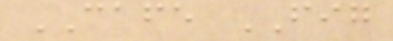CAFE FIG
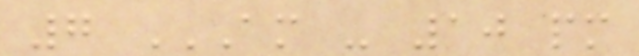7 AM - 10 PM
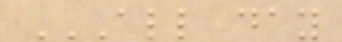ALL DAY
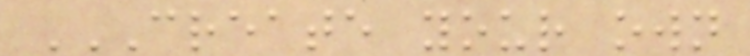CREATE YOUR OWN
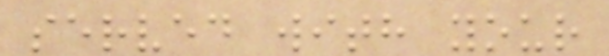served with your
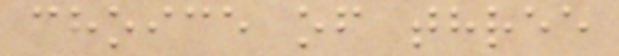choice of three
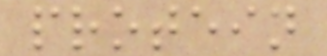protein
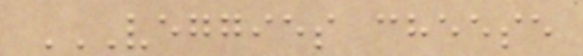VEGGIES CHEESE
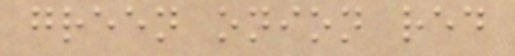green onion red
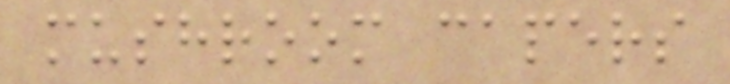mushroom capers
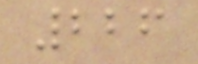226
